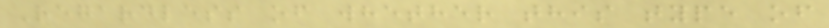Regardless of whether this type of
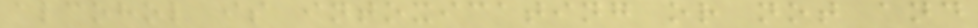alcohol is intoxicating or not and
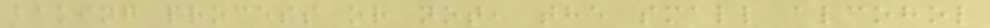baking process or not, the small alcohol
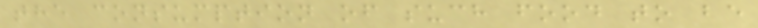the consumption of such food to be
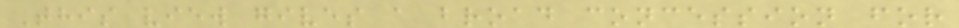This view gives a broad concession for
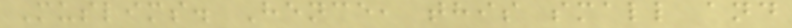Muslims. Hence, this small and
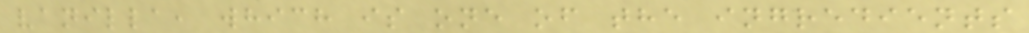vanilla, which is one of the ingredients
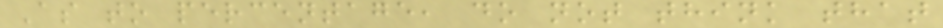As to percentage, do not think that
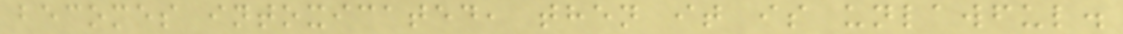becomes intoxicated, then it is unlawful.
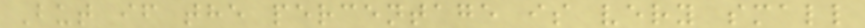But if the percentage is very small
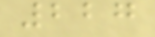227
